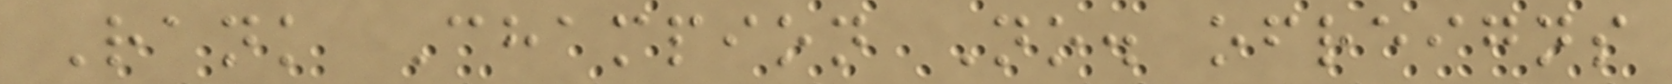Rank Champion No. ofreigns
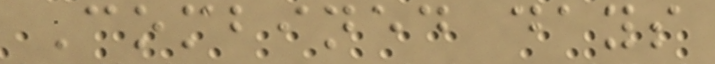Combined days
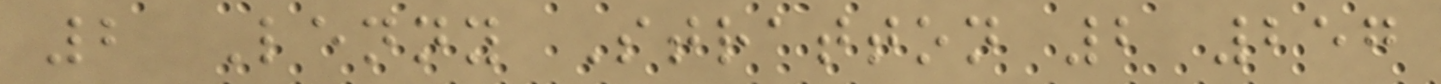2 Lenny Stratton 2 257
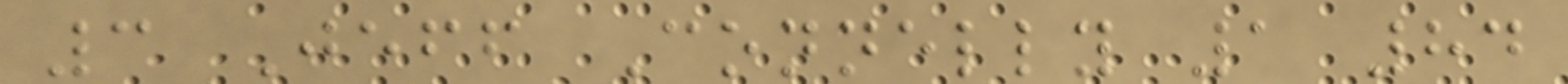3 Jeff Connelly 1 84
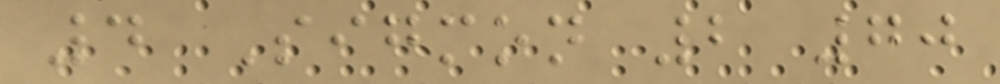4 Sigmon 2 70
